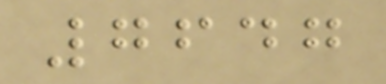7647
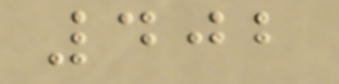402
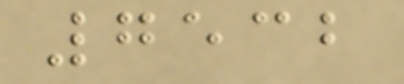7532
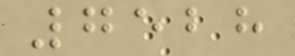7528
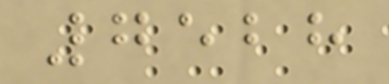7528
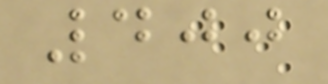400
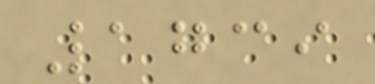1739
